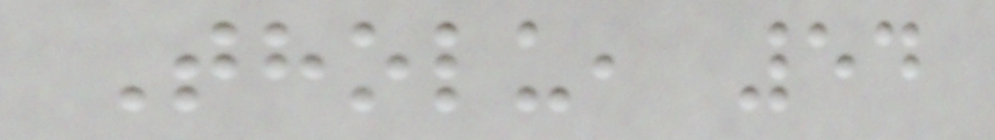Tholu, 54
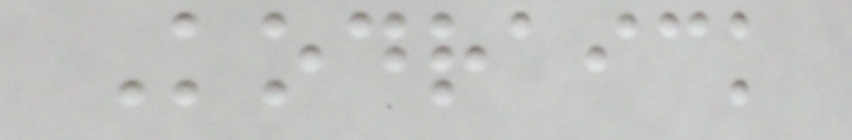Kodraick
